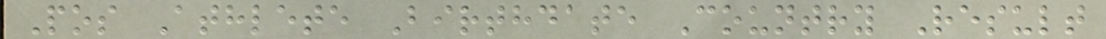Pos Athlete Birthdate Country Result
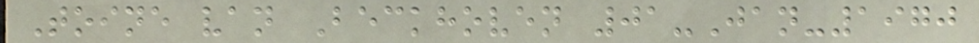Toine van Beckhoven 01-Jan-1970
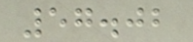57.02
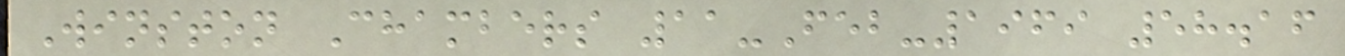Winston Chambers 11-Feb-1969 58.16
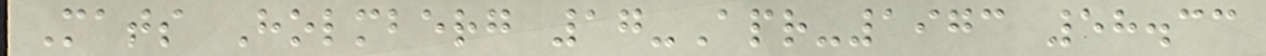Mats Holmberg 17-Apr-1973 58.33
